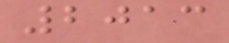2013
